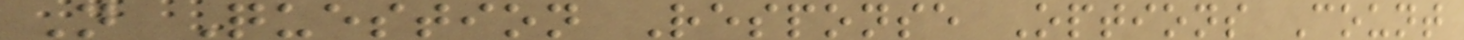N Question Response Options Count
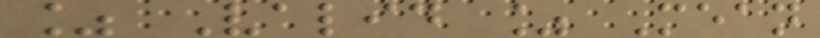% Valid % Mean
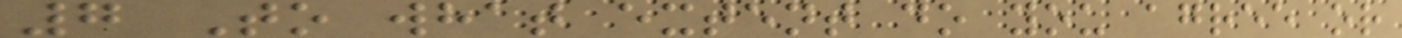7 To what extent do you agree or
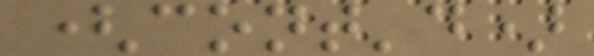(cont'd)
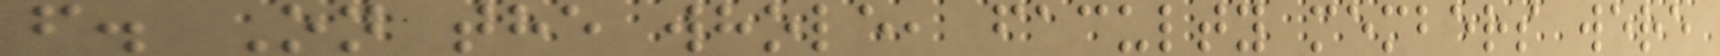f. On the whole, faculty members were
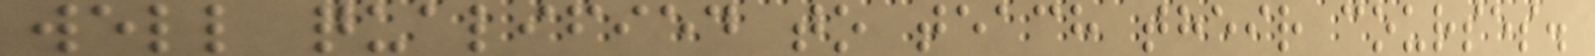well qualified to teach their courses.
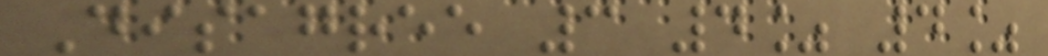Disagree 3 4% 4%
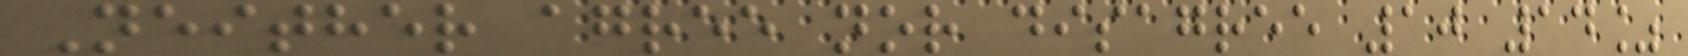Neither agree nor disagree 10 14%
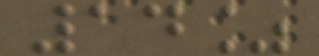14%
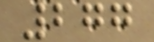277
